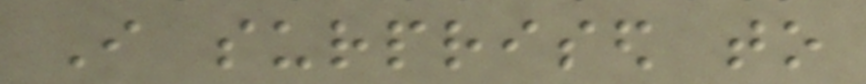I surprised to
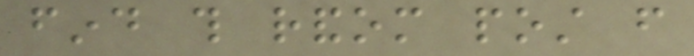find this random post from
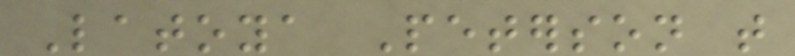Latoya Peterson that
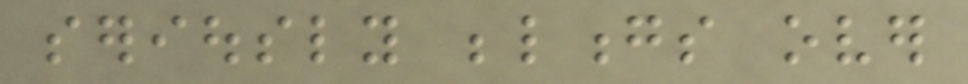seriously belongs over
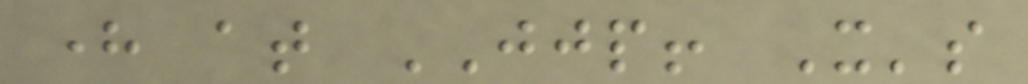here at JJP! It's
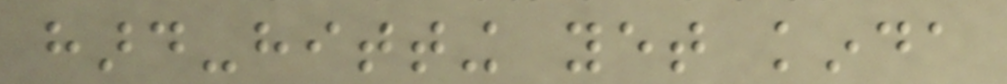hard-hitting yet kinda
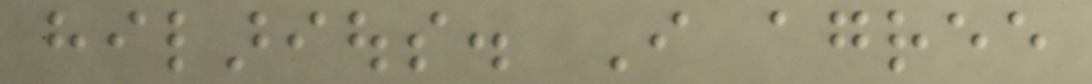hilarious. I agree
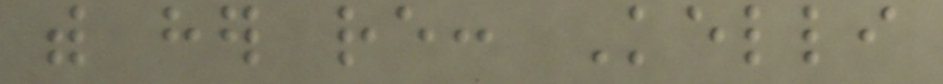with her re: Kelli
